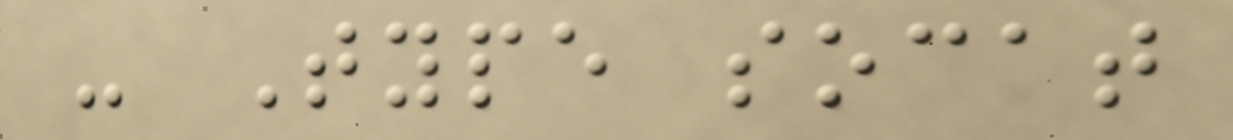- Type socat
